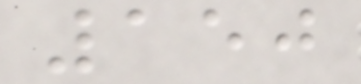150
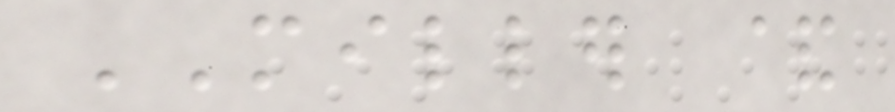MILLER &
